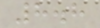8.8
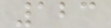123
